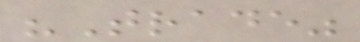"Trade"
